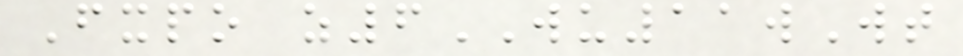Fxpo z6WU11wWt
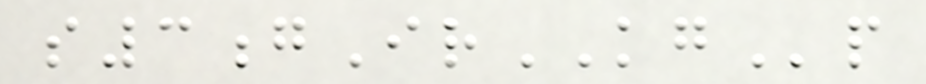s3gIrKGp
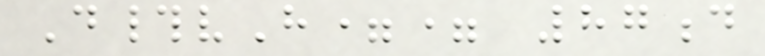D#vH== 87d
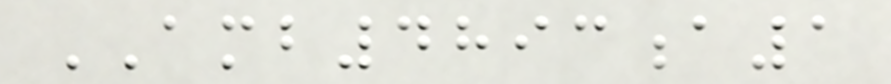AMB4893a1
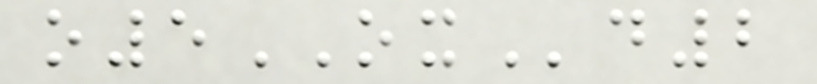o5OXd2
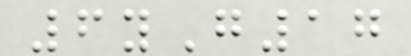6yG17
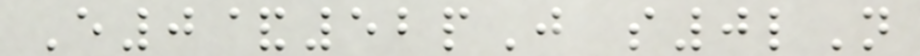E0&52pJ s0lN
